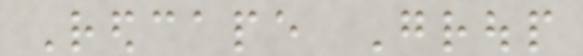Redcape Group
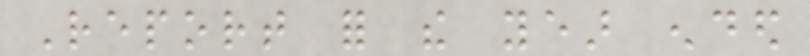Report for the year ended
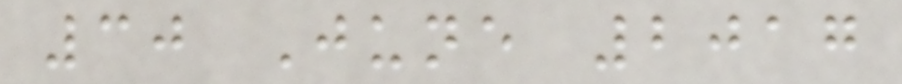30 June 2017
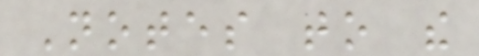Notes to the
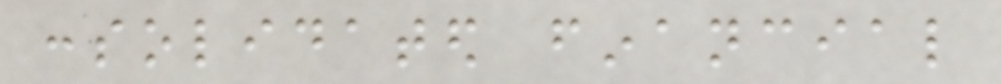consolidated financial
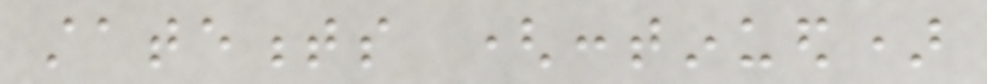statements (continued)
